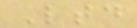Ltd
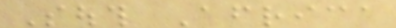South Africa
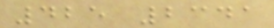425 2341
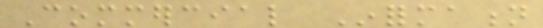Commercial Information
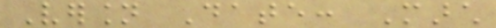Version Date: March
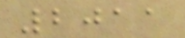2011
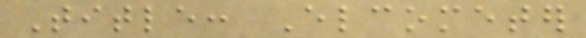Title: Elcometer
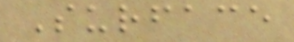Surface
